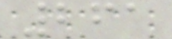261
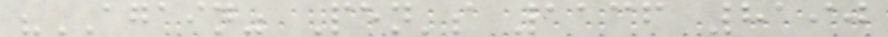"AGAIN" Pen's 1136 8190
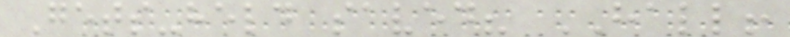Gets-held saved? HALL!
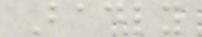Badly
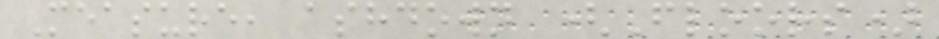Measure, ashdown (Floors)
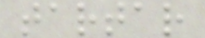tartar
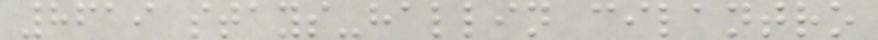8619 stays-hallin cilantro
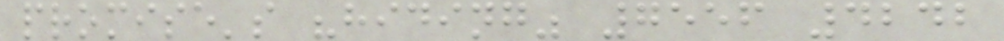promise's "hiding" 7556 4242
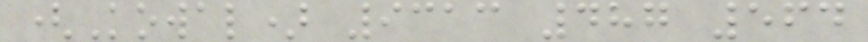(Kowal) 9313 487 564
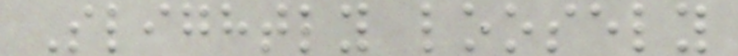Slightly loosely
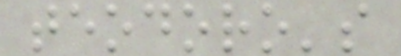teodoro's
